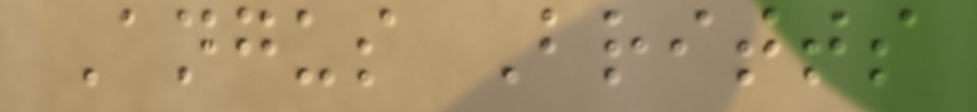Angus Britts
